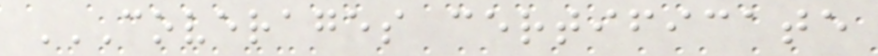COVERAGES CERTIFICATE
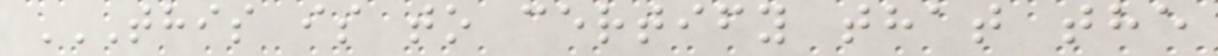THIS IS TO CERTIFY THAT THE
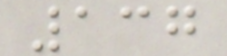137
